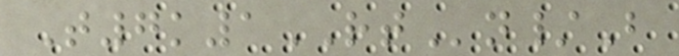T7k1RTn/B
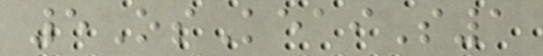5OsKeaiS1
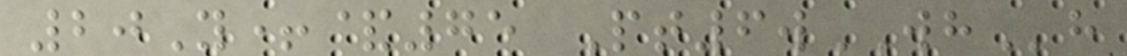20Y+&75 Pt6wWHh
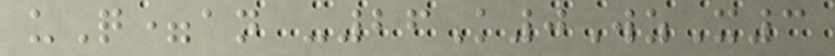uQ=an -26K0WzX3
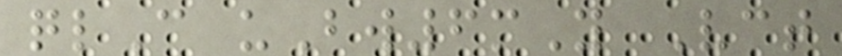qlC uBw6mY Vct
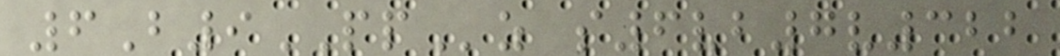6B9PPz s6vb7v322
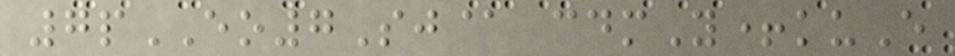7pEO7Sj@ cdmY+kuE
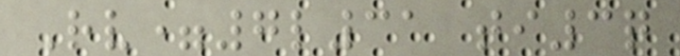Rv=7l31 ti3q
